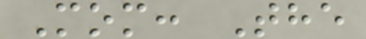Mom: The
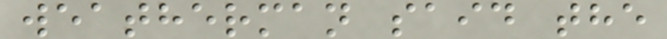weatherman said the
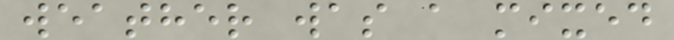weather was a mixed
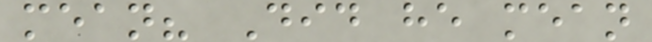mean? Did he mean
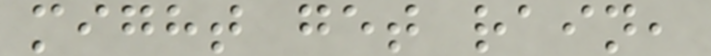might get rain,
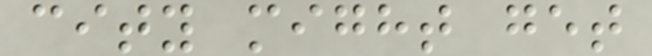city might get
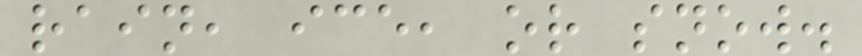rain, ice, or snow.
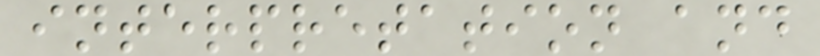interpretation and
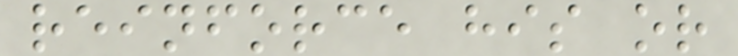reinforce his or
